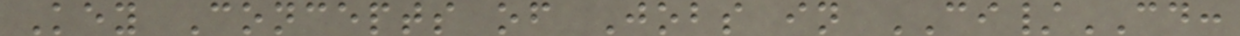Key Concepts of Jobs in CI/CD:
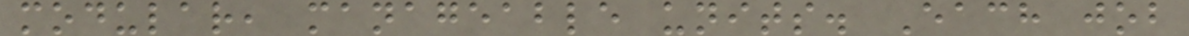modular, manageable units. Each job
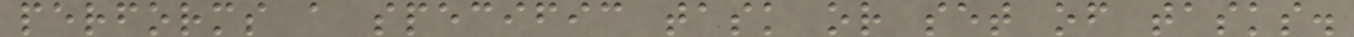performs a specific task or set of tasks.
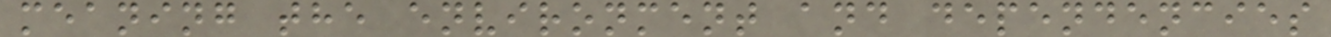meaning the environment and dependencies
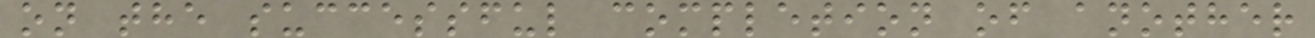on the successful completion of another
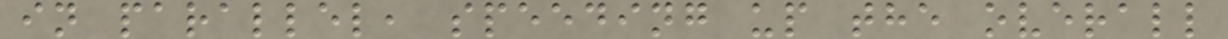in parallel, speeding up the overall
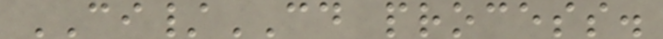CI/CD process.
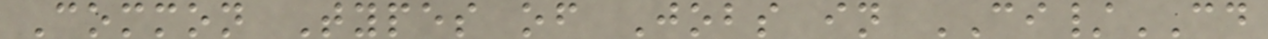Common Types of Jobs in CI/CD
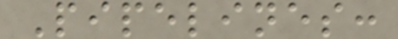Pipelines:
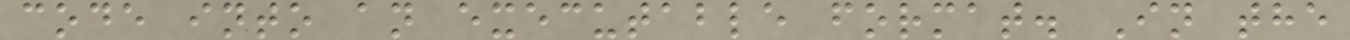code into an executable format. In the
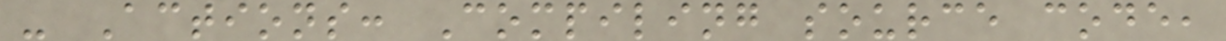- Actions: Compiling source code,
